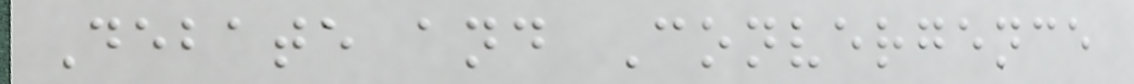Debate and Convergence
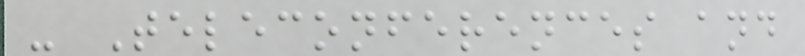- Teleconferences and
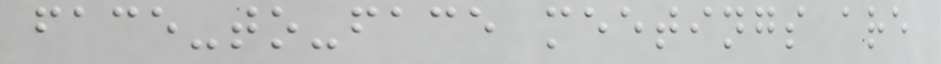face-to-face meetings are
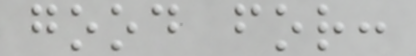good for:
